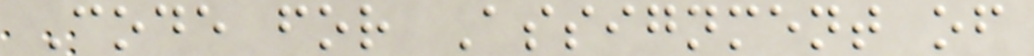Code for Assignment of
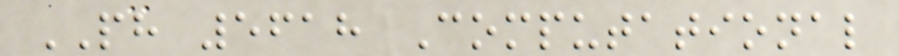PH 5618 Computational
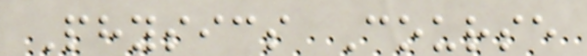Physics Course
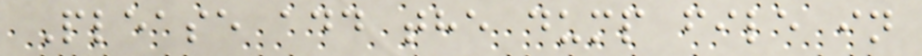Please add the dump file in
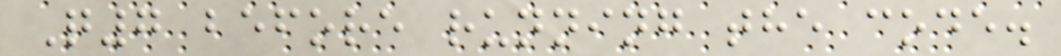Q7 before running the code.
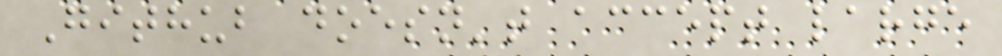Github doesn't accept large
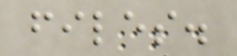files.
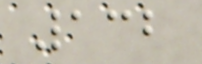132
